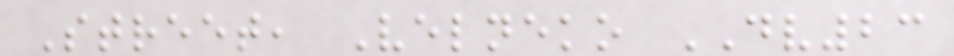Street, Velneko DV23
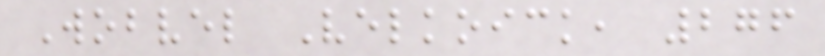Wobvel Velkoick, 276
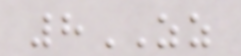8ZZ
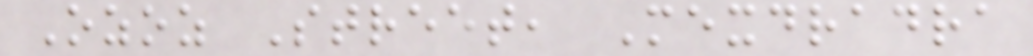Ozoz Street, Mexdradra
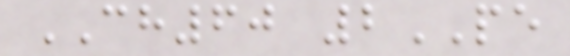CH60 2PE
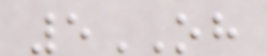5OH
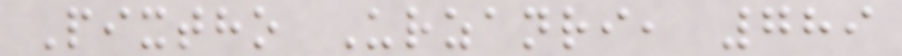Pixtho Urzanri, 789
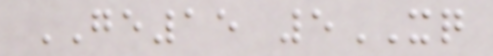GE15 5XQ
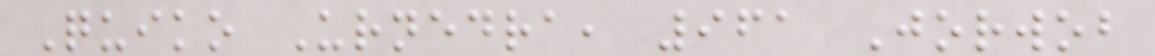Quiko Urnedra, 961 Jorwob
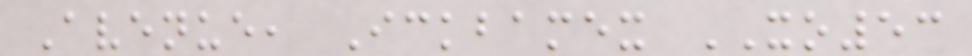Avenue, Ickbamex XO53
